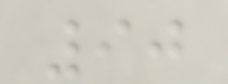90
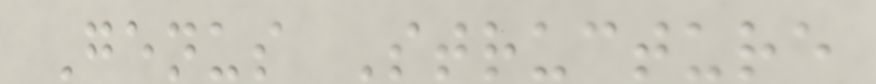Genus Structure
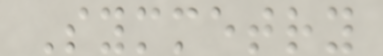Symmetry
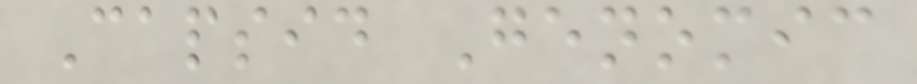Capsid Genomic
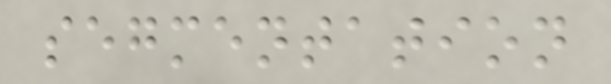segmentation
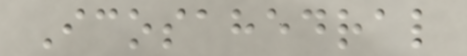Icosahedral
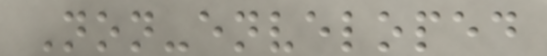Non-enveloped
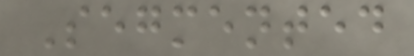Segmented
